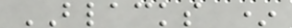BLACKS *
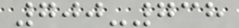700-738
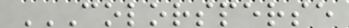COLORSPERSE
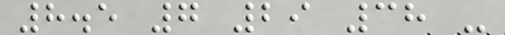8.5 7 29 38 -
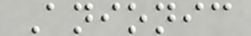Anionic
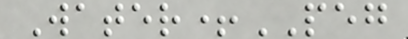Water+PEG
